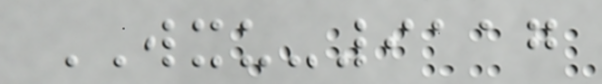WXU-9117
